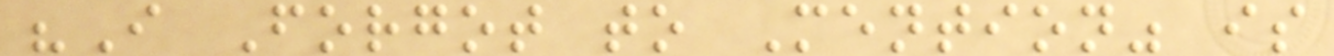"I Forgot to Mention" is
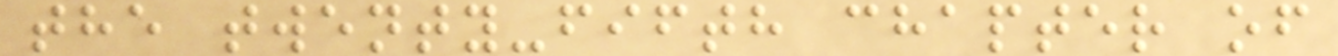the twenty-fifth chapter of
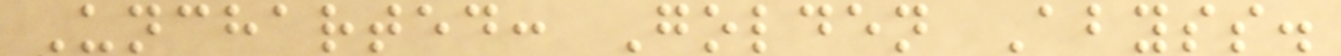Uncharted: Golden Abyss.
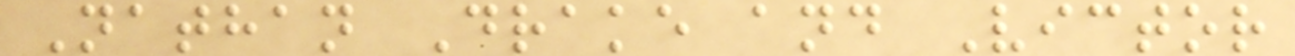Nathan Drake and Victor
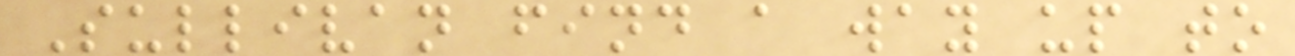Sullivan find a way up to
